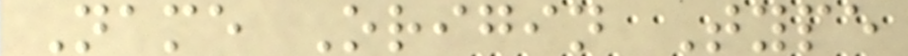Name Origin Type
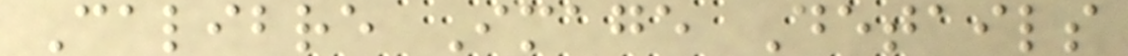Calibre Image Details
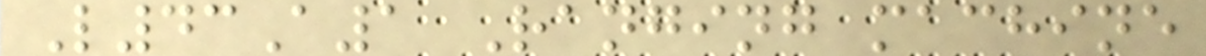L43A1 Ranging machine
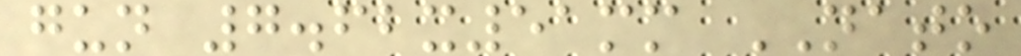gun 7.62x51mm NATO
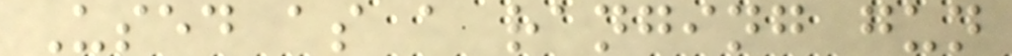Used as a ranging gun
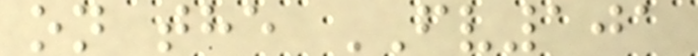on the FV101
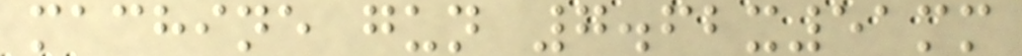machine gun 7.62x51mm
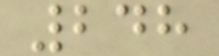248
